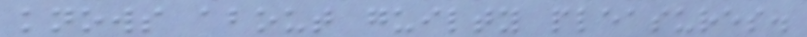knows about guilty pleasures.
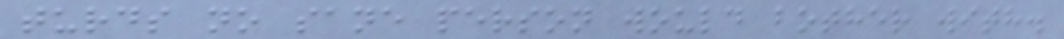turds no sane person would bother with.
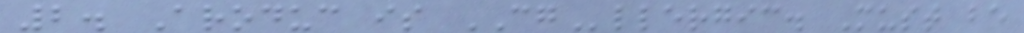2. Aroduc is CGllergic. Must be
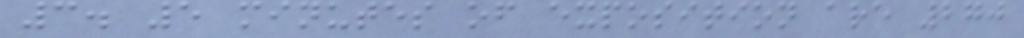3. 5 minutes of exposition are 270
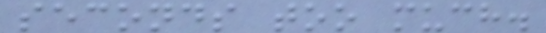seconds too much.
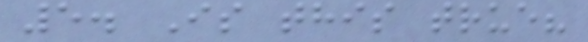5. Is this true?
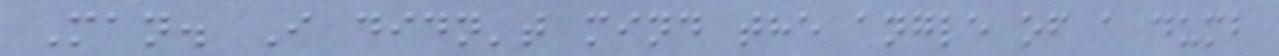Man. I didn't mind the angle of a dumb
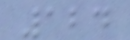124
